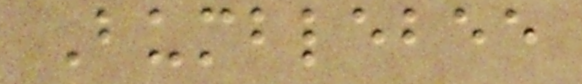Bumblebee
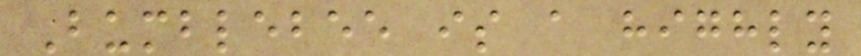Bumblebee is a highly
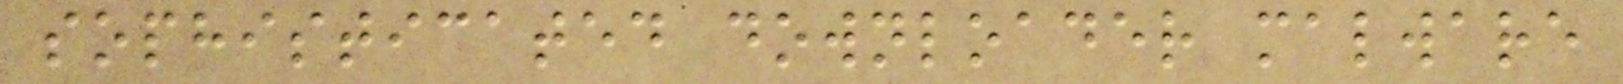sophisticated downloader malware
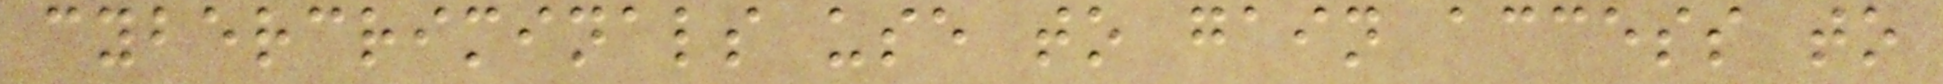cybercriminals use to gain access to
